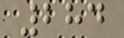284
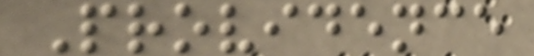Providence
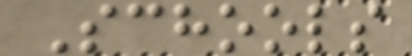Schools
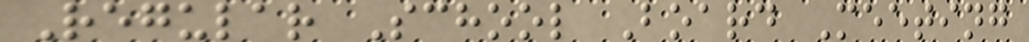Regular School Board Meeting
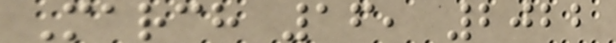March 16, 2022
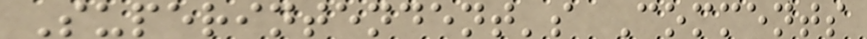Superintendent's Comments
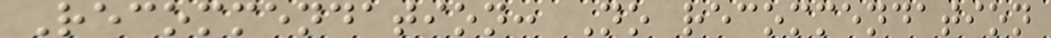Recommendation: No recommendation
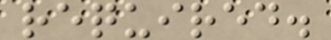required.
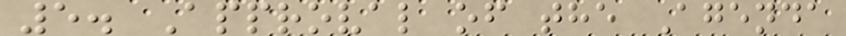5. Approval of the Agenda
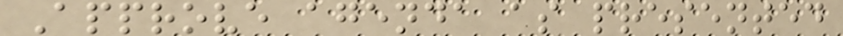Approve agenda as presented
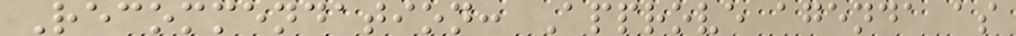Recommendation: Approve agenda as
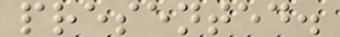presented.
